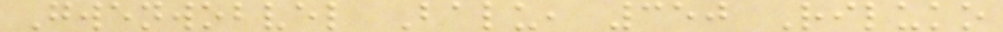Gwenwobvel Balu, 350 Riluko
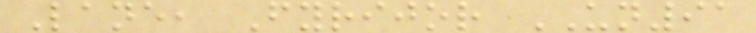Lane, Fyrijor UN91
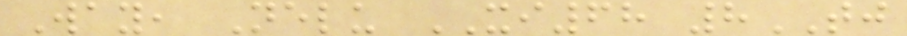Way, Nelu XI68 8TJ
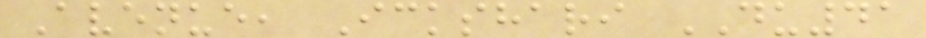Avenue, Ickshari DU41
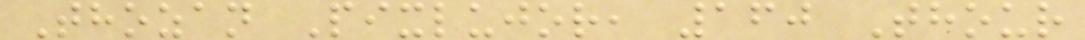Thozan Pixlujor, 160 Thour
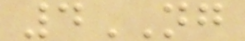4NG
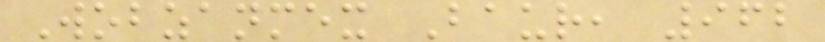Wobzanmex Baur, 962
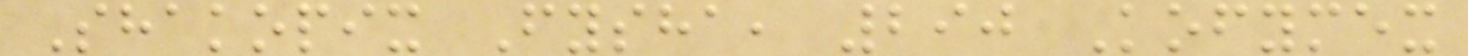Shakopix Fysha, 290 Kofymex
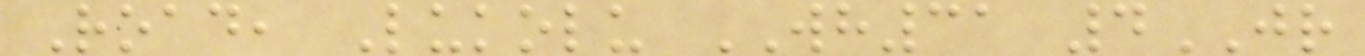Road, Lukolu WH31 4JR
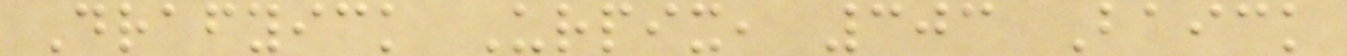Drafyick Urpix, 303 Baick
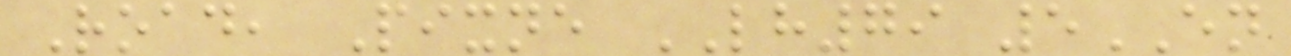Road, Pixne LH79 5EN
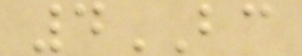4BC
